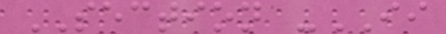SECTION -II
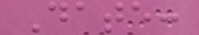Date:
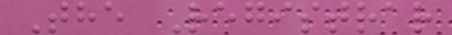The Registrar
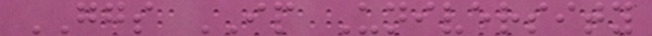GGS IP University
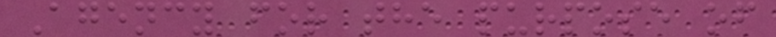Agency for the purpose of
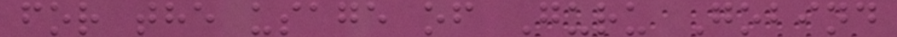for the usage of Guru Gobind
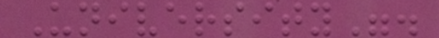University".
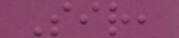Sir,
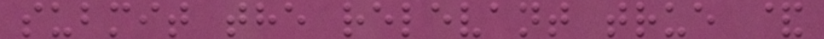submit the relevant true &
